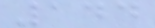144
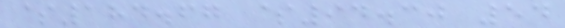$184.67 $94.30 54
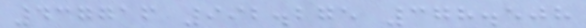437716 992.275 378.508
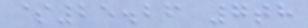$25.26 7th
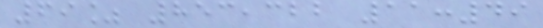69% 853,322 11:49
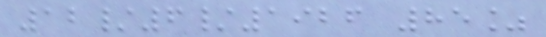12/6/1926 85%
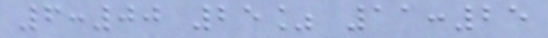6:00 25% 11:25
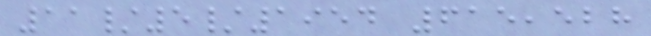11/5/1954 615,528
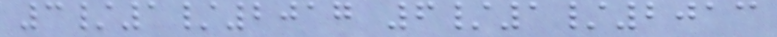3/1/2017 6/1/2013
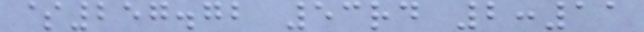$257.72 53rd 2:11
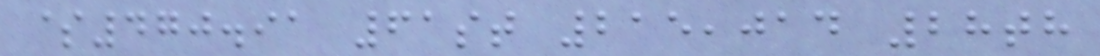$470.91 61st 215,014 28th
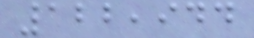122,944
